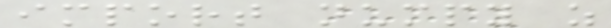import numpy as
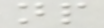np
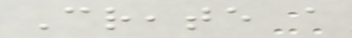Create a
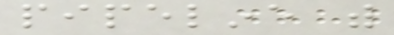pipeline with
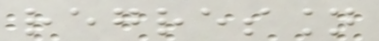regression
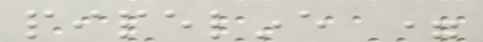pipeline =
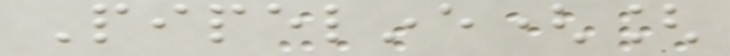Pipeline([
